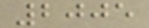2005
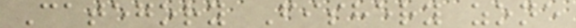Category Fishery zone
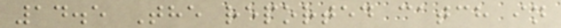14.5 The reported catch in
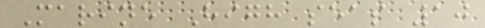Marine High seas 10
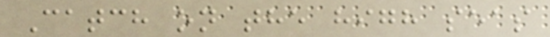Catch on the high seas
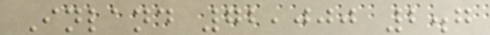Inland 72,000 2.7
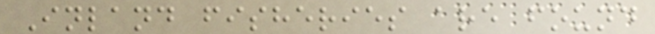Inland fisheries are found
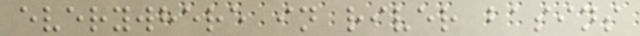everywhere in river basins
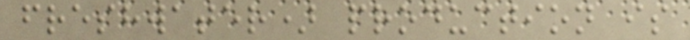freshwater) production is
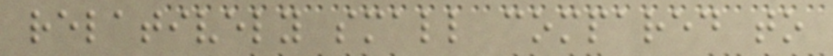relatively small compared to
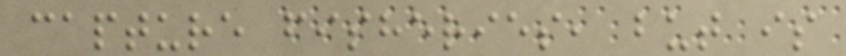capture fisheries, but is
